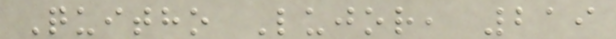Quitho Lujor, 219
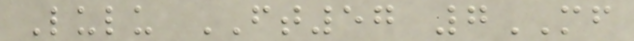Lulu FT57 7MF
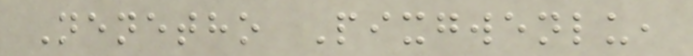Nenetho Pixgwenlu,
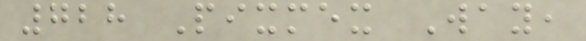728 Pixmex Way,
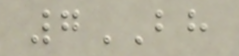7BH
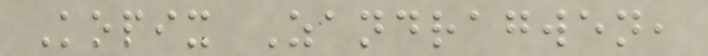Kopix Zandragwen,
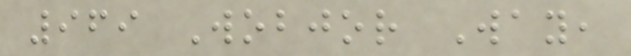969 Wobjor Way,
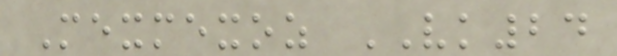Mexmexoz VK24
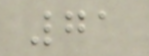71
